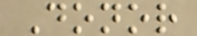Donor
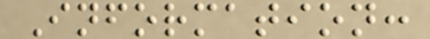Information:
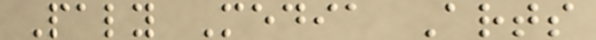Paly Media Arts
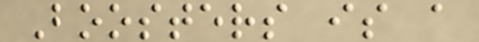Boosters is a
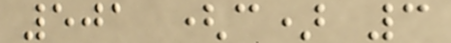501 (c) 3
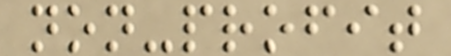non-profit
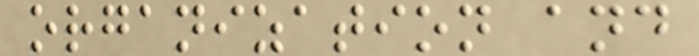organization and
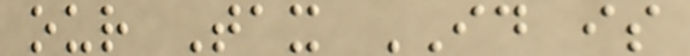our Tax ID is
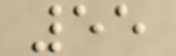55
